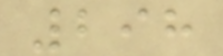298
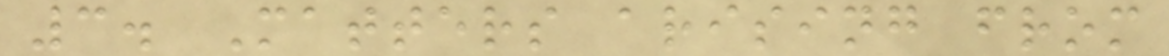3. Matters arising from
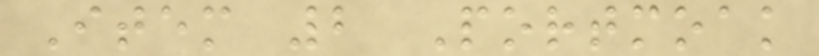Item 2 Portmoak
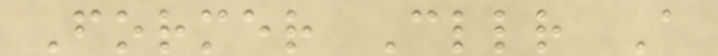Former Cllr A
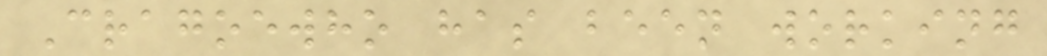Cragoewho has been working
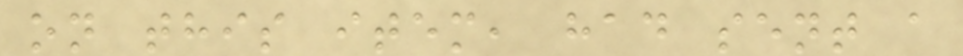on this item, had sent a
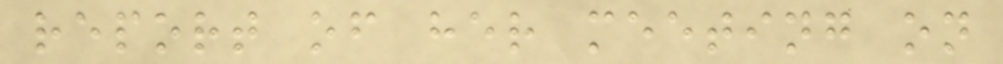report of her meeting on
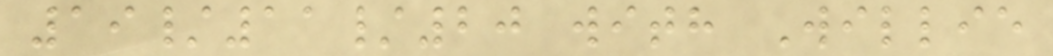19/11/20 with Willie
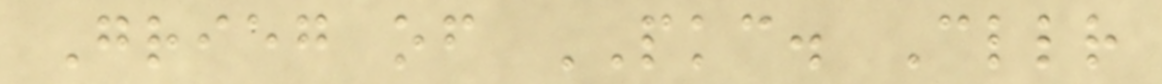Grieg of PKC. Cllr
